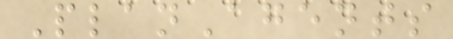PlanAgents
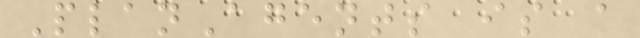PlanAgents is a
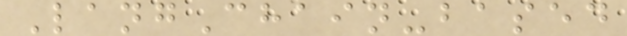LangChain-based
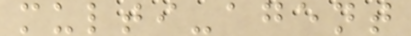multi-agent
